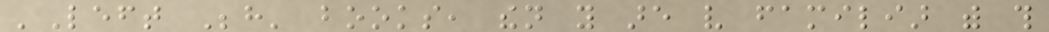'Left Behind' books, then you are very familiar with this
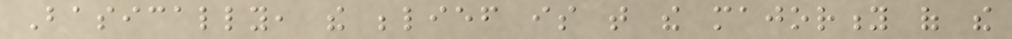Basically, the belief is that the majority of the
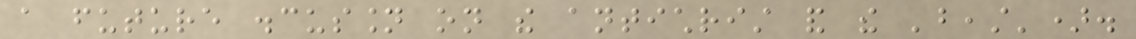a future discussion on the antichrist and the 'beast').
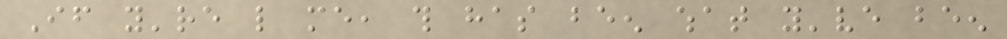If you're like me, this has been what you've been
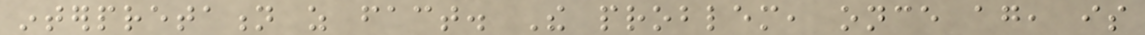interpretation as fact. The problem, once again, is
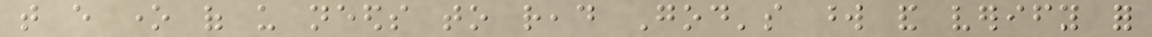that every one of us needs to read God's word and verify for
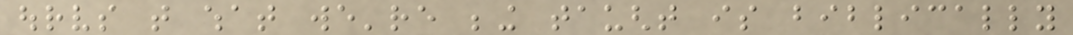ourselves that what we're being taught is biblically
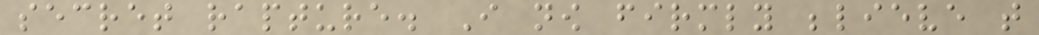secret rapture. I now firmly believe that
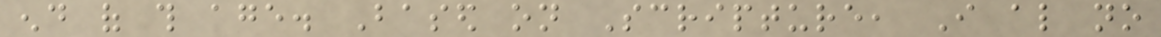end of this age. Based on Scripture, I also no
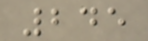245
